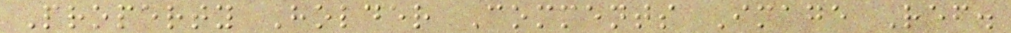Property Holder Comments Image Ref.
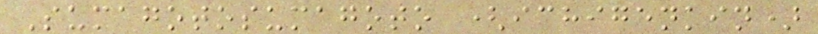Sumagotosumagoto (ichigenkin)
